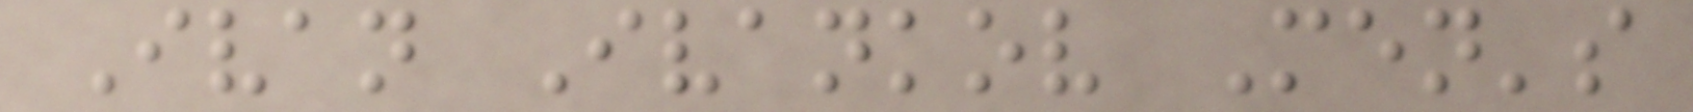Ivan Ivankov Men's
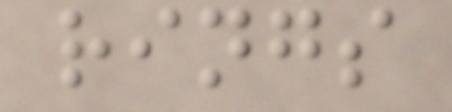rings
